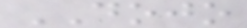DOJO
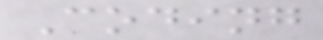Coding
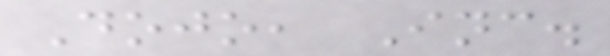Dojo, Inc.
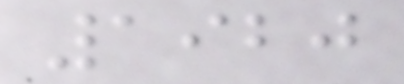1920
